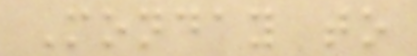Monday to
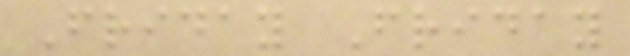Friday Friday
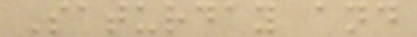Saturday and
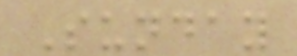Sunday
